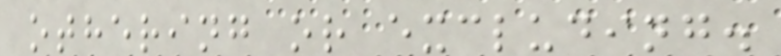othering or excluding.
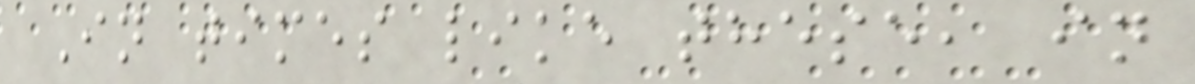In times like these, in
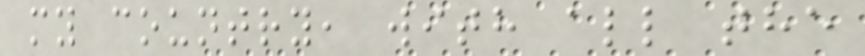my country, with all the
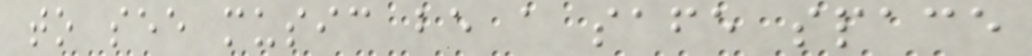to see music be a safe space
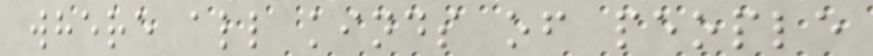where all kinds of people
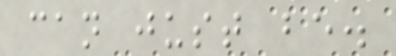can just be.
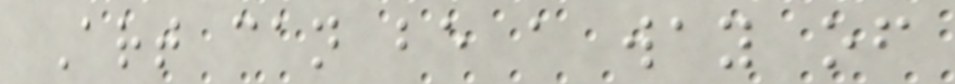Art can be a way of
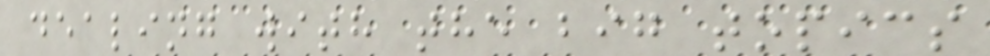dealing with the big topics
